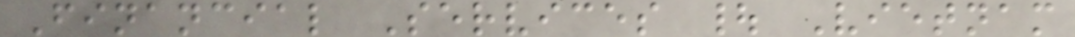Financial Services | Vietnam
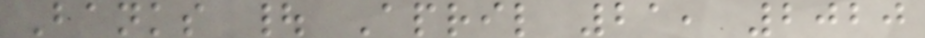Banks | April 21, 2020
